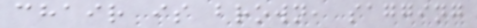chair is brown, sagging
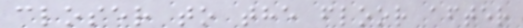closer to the floor after
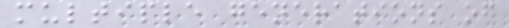multiple generations of
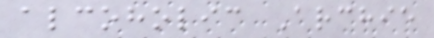alcoholic Archie
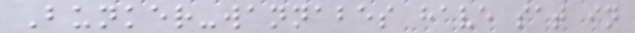Bunker-wannabes have sat in
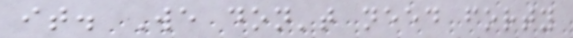it. We don't need forty
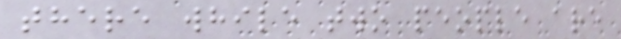there while two people are
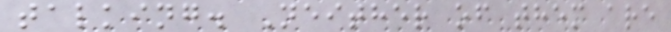talking. Neither of them are
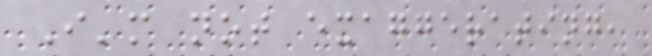I'm not exaggerating,
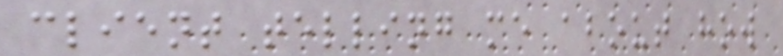client telling me about how
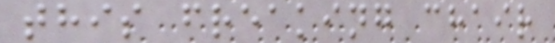this freaking chair
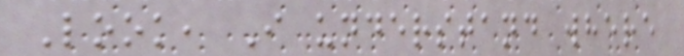Look, I understand where
